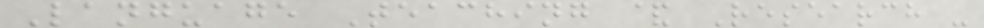Language Teaching & Research -
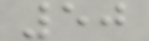50
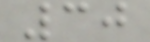30
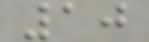10
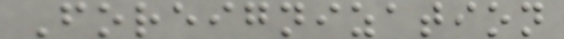Foreignization
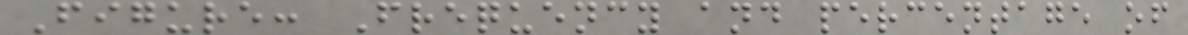Figure: Frequency and percentage of
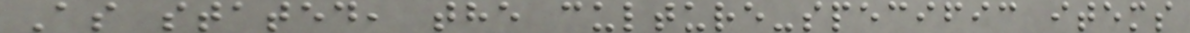As stated, the culture-specific items
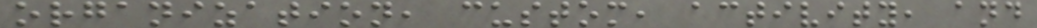organization, custom, activity, and
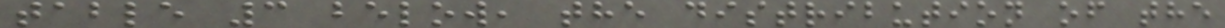table 3 below, the distribution of the
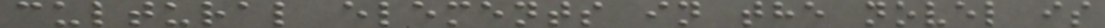cultural elements in the novel is
